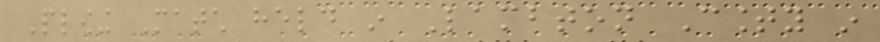Plowing Match held in Lambton County in
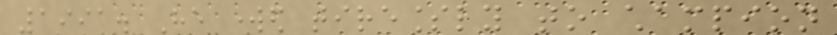1991. He worked tirelessly to champion
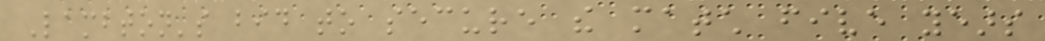Lambton's bid to secure the match five years
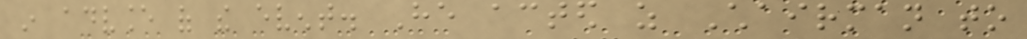in advance of the event. He acted as Chairman to
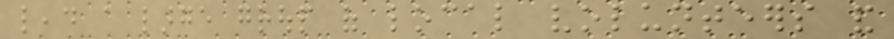lead a large group of local volunteers and
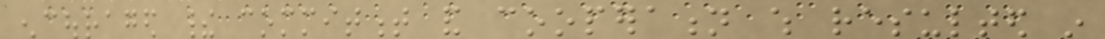encouraged their commitment and cooperation which resulted in
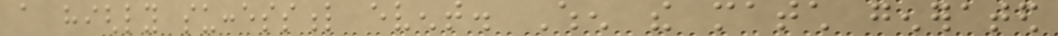a highly successful event. When the match generated
